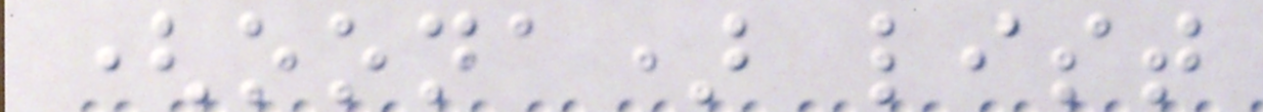(oona) list
